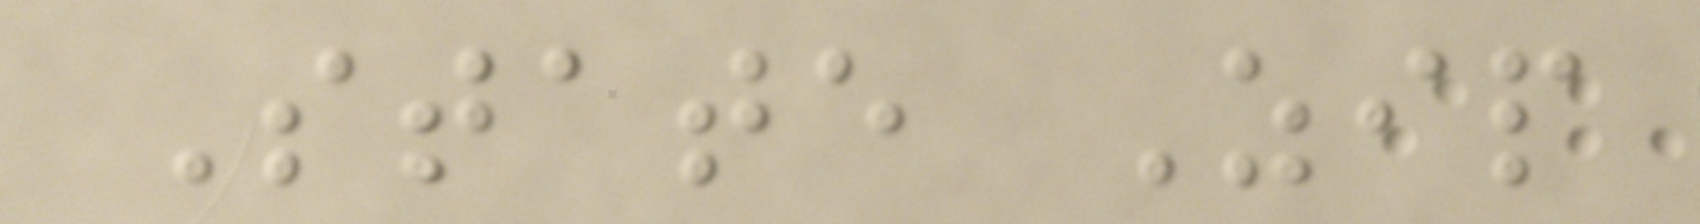State Zip
